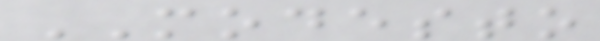MODESTO
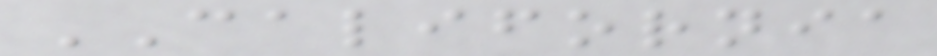CALIFORNIA
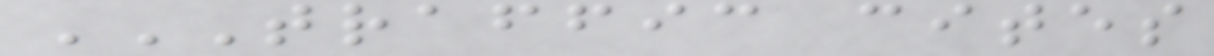TRAFFIC CITES
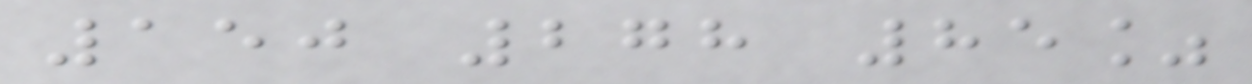150 278 85%
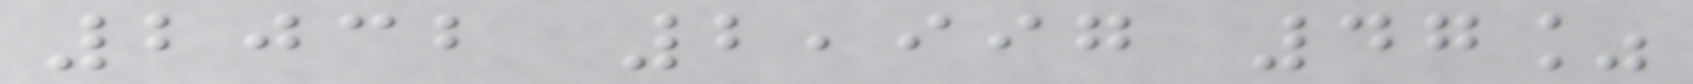2032 2,997 47%
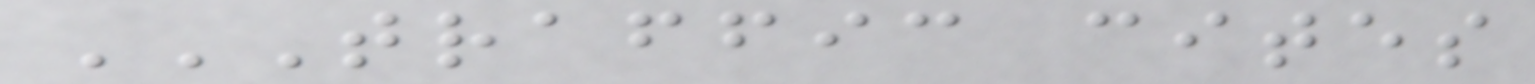TRAFFIC CITES
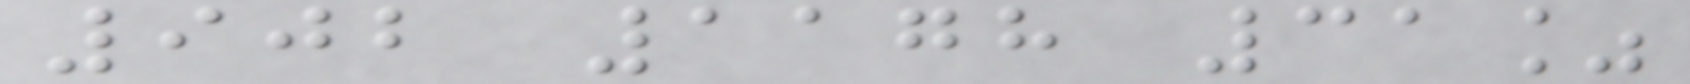902 1178 31%
